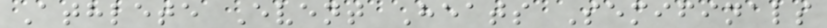Athlete Event Heats Semifinals
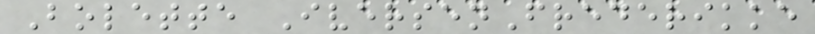Bolette IversenFrederikke
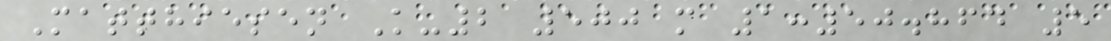Matthiesen K-2 500 m 1:50.864 5
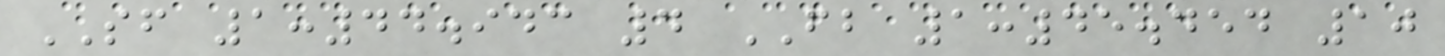SF 1:44.943 4 FB 1:45.454 10
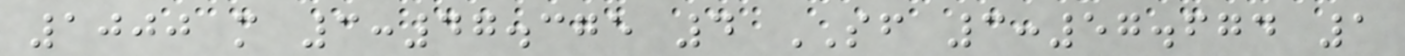1000 m 3:47.375 4 SF 3:57.674 1
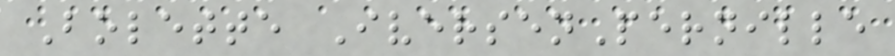Bolette IversenPernille
